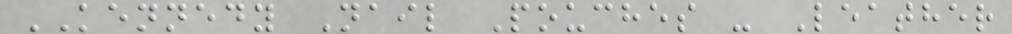KENNEDY Nail Pouches - Leather
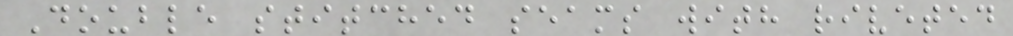Double stitched seams with riveted
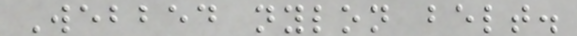Webbed nylon belt.
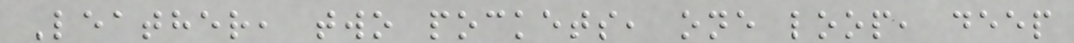Leather, two pockets, one loop, deep
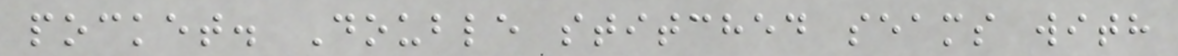pocket. Double stitched seams with
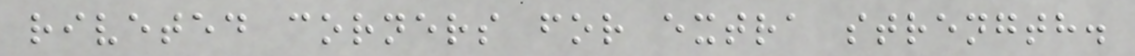riveted corners for extra strength.
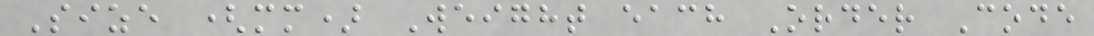Size (mm) Weight each Order Code
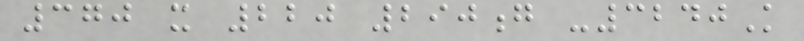370 x 220 290g -3240K
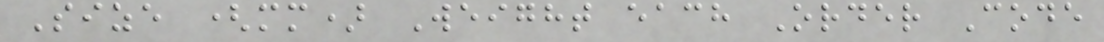Size (mm) Weight each Order Code
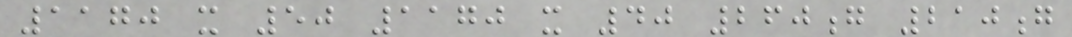1170 x 50 1170 x 40 260g 210g
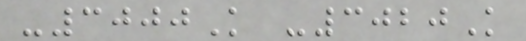-3000K -3020K
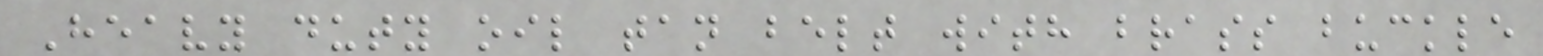Heavy duty oil tan belt with brass buckle
